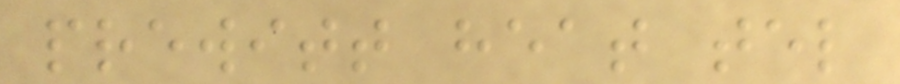prewitt heat tel
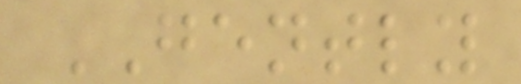GENTLY
